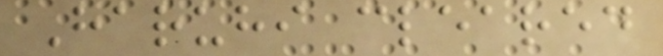Haruhi cleared
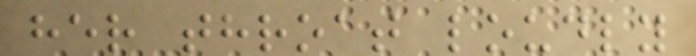her throat loudly
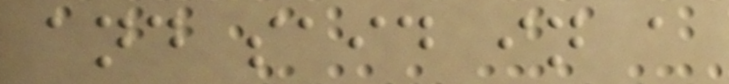and said in a
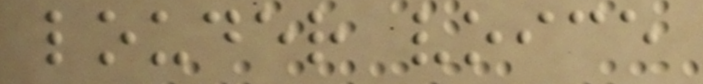louder voice
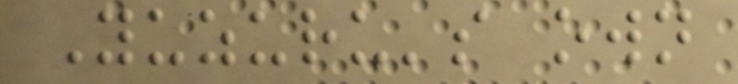Yuzuru's own
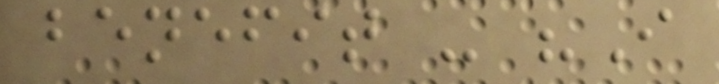benefit - "I
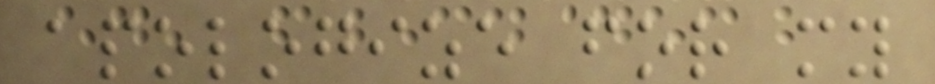apologize for my
